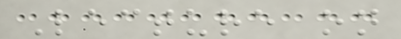Lecture on
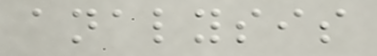analysis
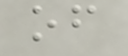of
